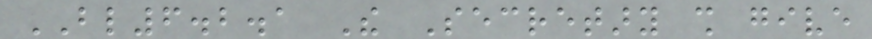BL6.2.1 The Secretary shall give
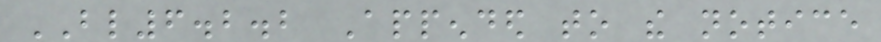BL6.2.2 Appended to the notice
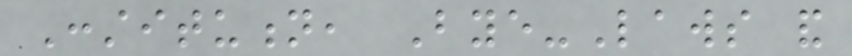Constitution, Bye-Laws and
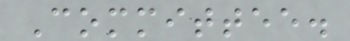Committee.
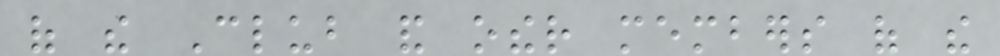of the Club and other members of the
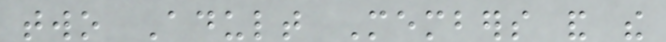two Adult Members and the
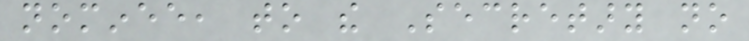nominee, to the Secretary no
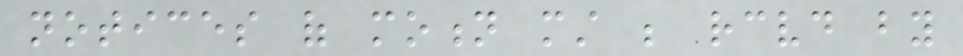notices of motion must be received by
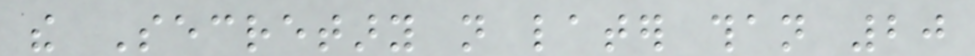the Secretary not later than 20
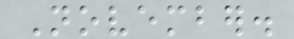November.
